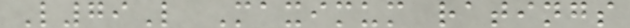L79L Maximum ratings
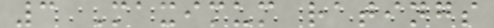3 Maximum ratings
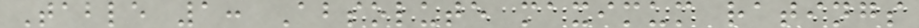Table 1: Absolute maximum ratings
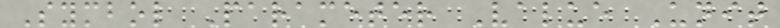Symbol Parameter Value Unit
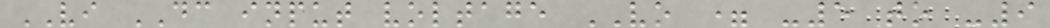VI DC input voltage VO = -5 to -9
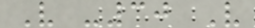V -30 V
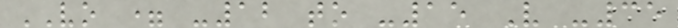VO = -12 to -15 V -35
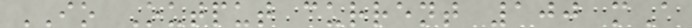IO Output current 100 mA
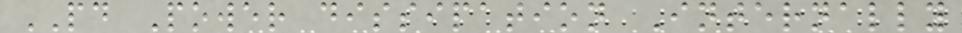PD Power dissipation Internally
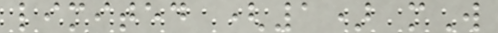limited (1) mW
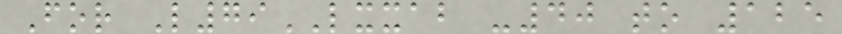For L79LXXAB -40 to 125
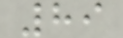89
